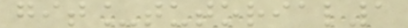git_tutorial1
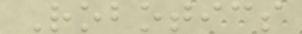Robotics
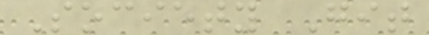Society Git
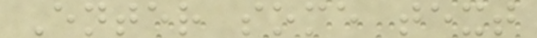Enter some text
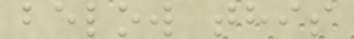below this
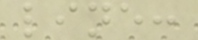line:
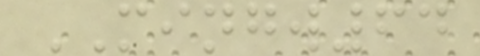MINGW64
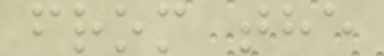from the
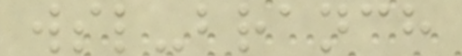wsl-branch
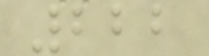222
